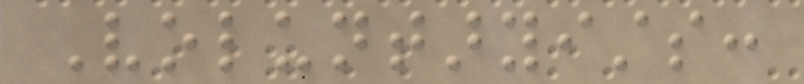Voluntaryists:
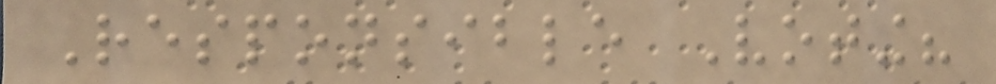Responsible Voting?
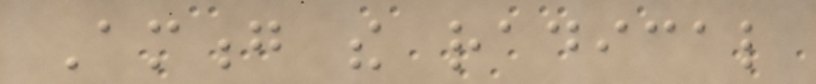Among the radical
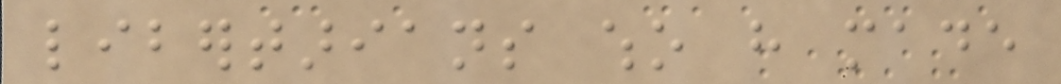libertarians who have made
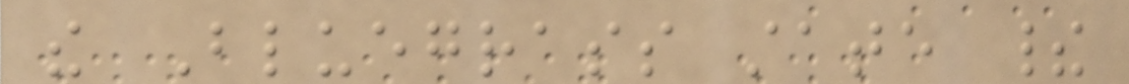the Bluegrass state their
